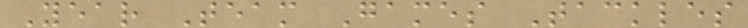Year Team Games Tackles
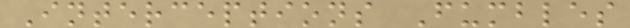Interceptions Fumbles
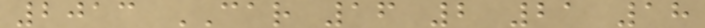2013 CAR 16 2 21 18
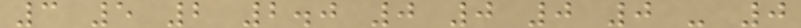3 5 2 2.0 0 0 0 0 - 0
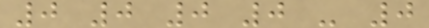0 0 0 0 - 0
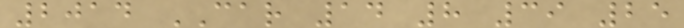2014 CAR 14 8 39 25
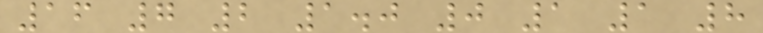16 7 2 1.0 0 1 1 8
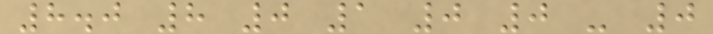8.0 8 0 1 0 0 - 0
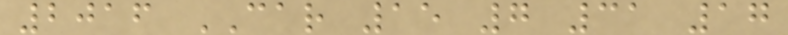2016 CAR 15 7 31 17
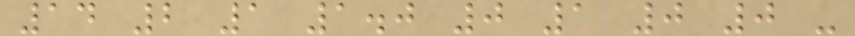14 2 1 1.0 0 1 0 0 -
